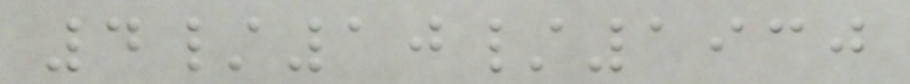4/10/1930
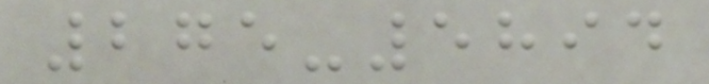275-5894
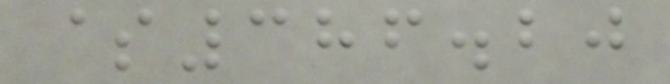$386.20
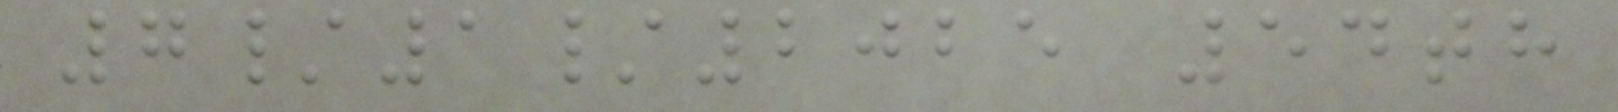7/1/2025 54th
